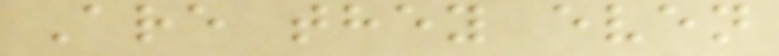Are they even
